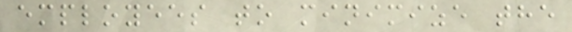employees to minimize the
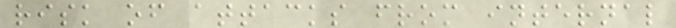risk of attacks from internal
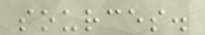sources.
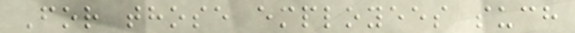For those employees such
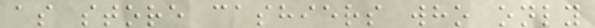as store cashiers who only
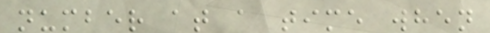number at a time when
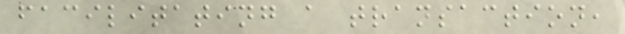facilitating a transaction,
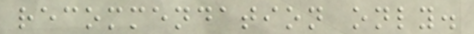recommendation only.
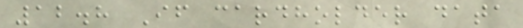12.8 If cardholder data
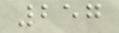257
